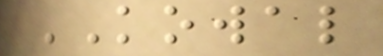KOWAL
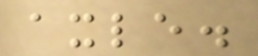axle.
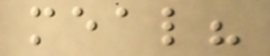meal?
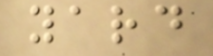yard
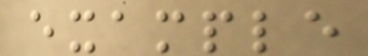example
